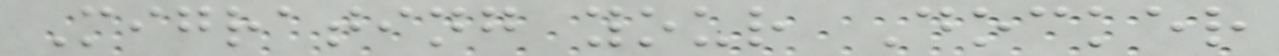Migrating your Docker
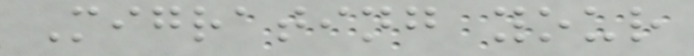Migrating your
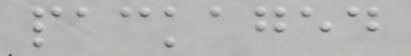packaged
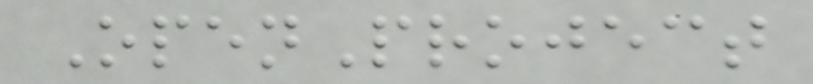OpenProject
